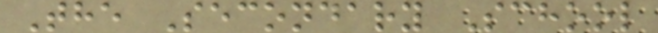The Secondary School
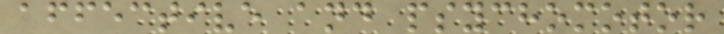affective and psychomotor
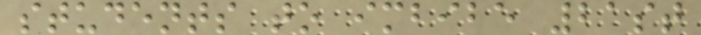students to imbibe 21st
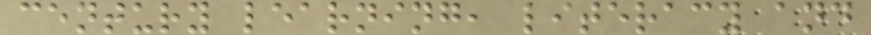century learning, literacy and
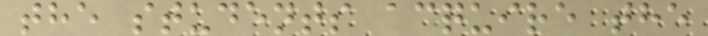the students acquire the
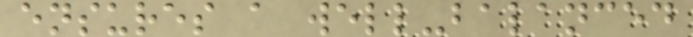ensures a well-balanced
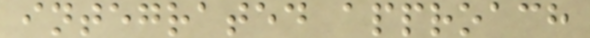integrated approach
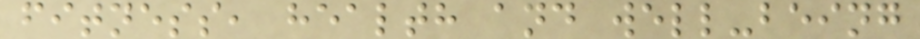fitness, health and well-being
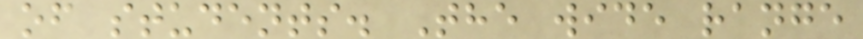of students. The wide range
